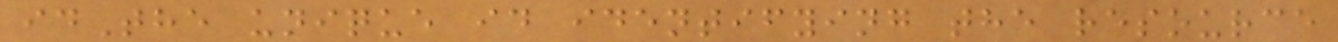idThe unique id identifying the resource
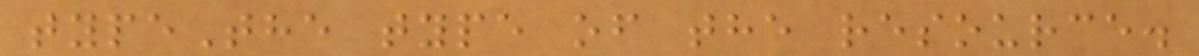typeThe type of the resource.
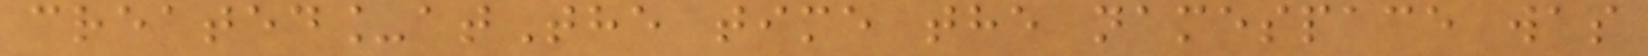created_atThe time the namespace was
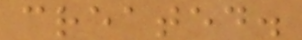created.
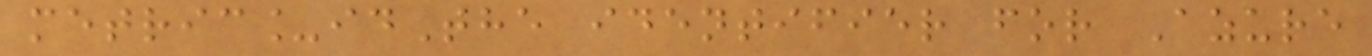metric_idThe identifier for Azure
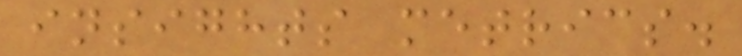insights metrics.
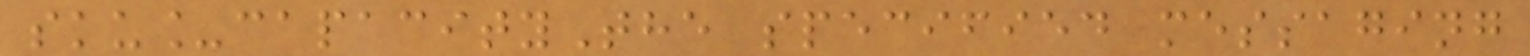sku_capacityThe specified messaging
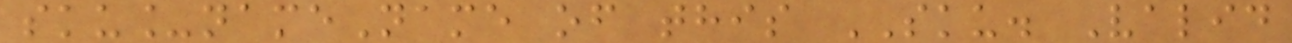sku_nameName of this SKU. Valid
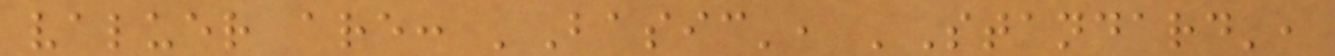valuer are: 'Basic', 'Standard',
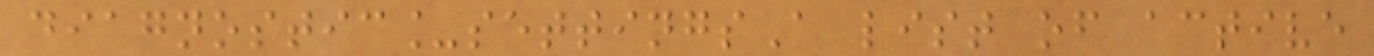diagnostic_settingsA list of active
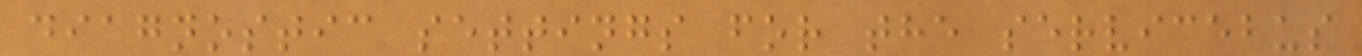diagnostic settings for the servicebus
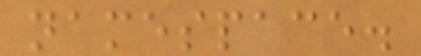namespace.
